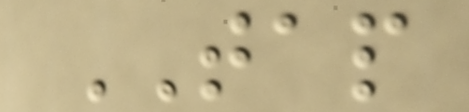TAP
